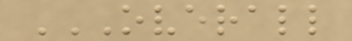OVERALL
